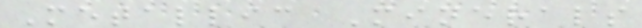Metallic Minerals
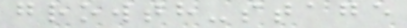growth-stage
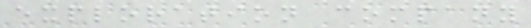exploration company
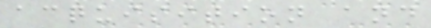acquisition and
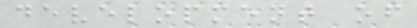development of
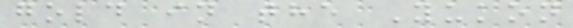gold in the Yukon
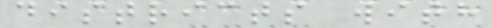districts with
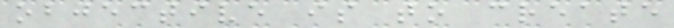objective is to create
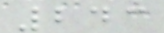243
